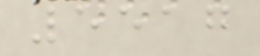5517
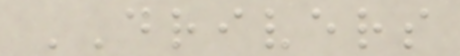DRIVERS
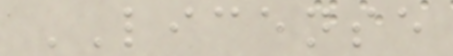LICENSE
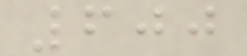600
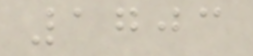1703
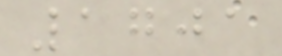1701
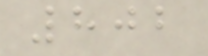802
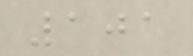101
